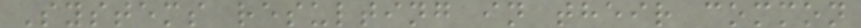Systems resulting in their common
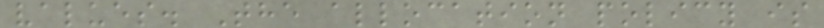values. The allocation policy is
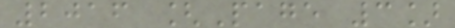2016 [Page 3]
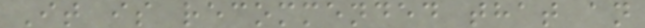It is recommended that an
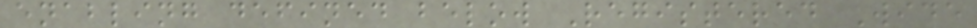enabling defined below Registered Wide
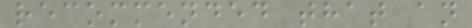recommended that an
